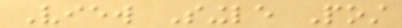View Single Post
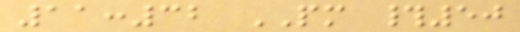11:32 PM #50
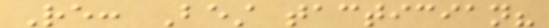Re: Best tactician?
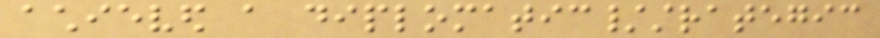achieved a diplomatic/strategic
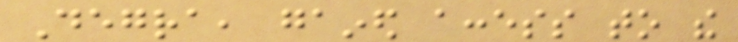Degra, gained access to the
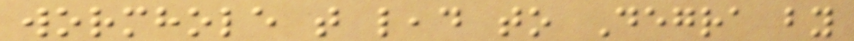wormhole that lead to Degra by
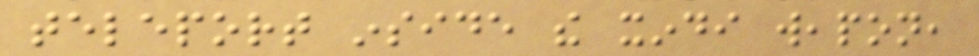teleport inside the xindi weapon,
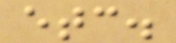etc.
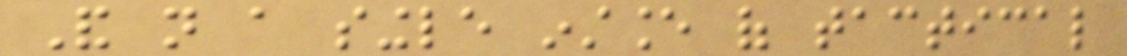And not a single instance of tactical
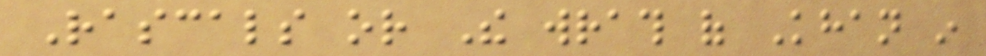Rascals or The wrath of Khan in
